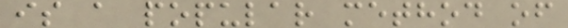is a popular method of
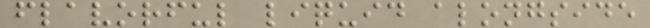flavorful liquid alongside
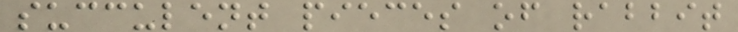succulent pieces of rabbit
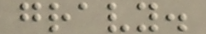gravy.
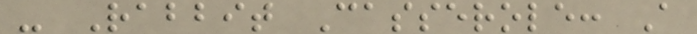- Rabbit Casserole: A
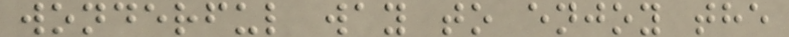wonderful way to enjoy the
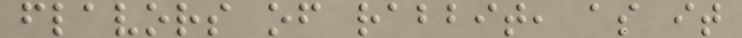flavors of rabbit, as it
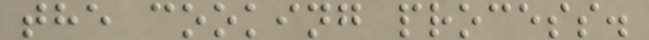the cooking process.
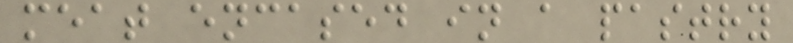meat encased in a pastry
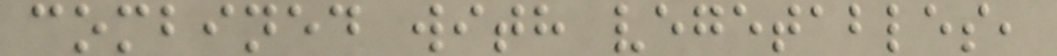combined with vegetables,
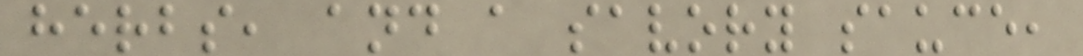herbs, and a savory sauce,
